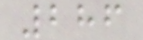286
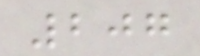207
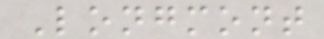Longmont
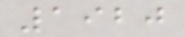1920
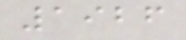1926
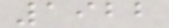1922
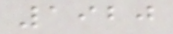1920
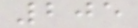205
